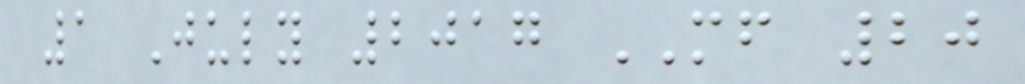1 July 2017 MF 20
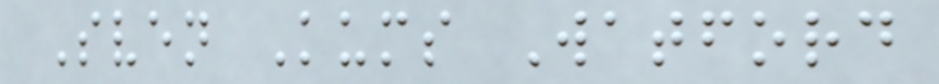Sven Kums Watford
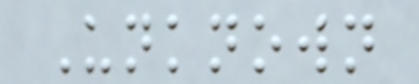Unknown
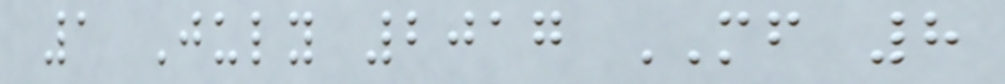1 July 2017 MF 8
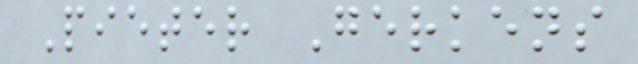Pieter Gerkens
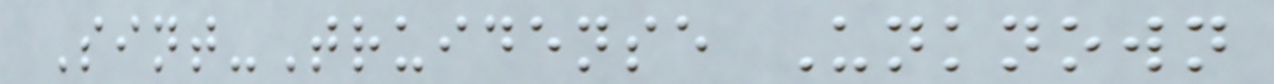Sint-Truidense Unknown
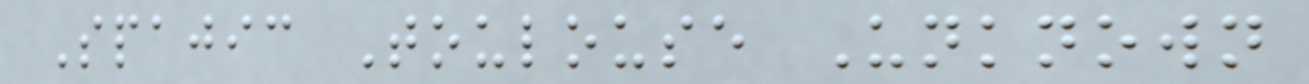Spajic Toulouse Unknown
